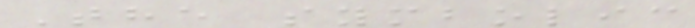The symbolic
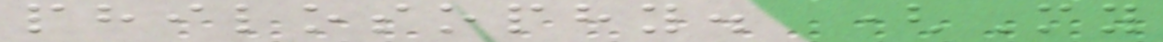philosophy. (My
